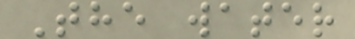The water
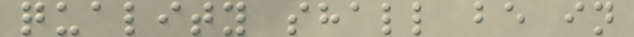quality shall be in
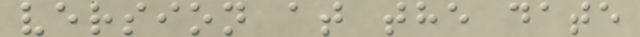version at the date
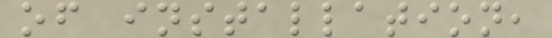of installation,
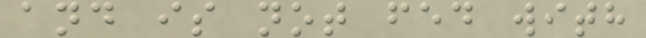and is not fed with
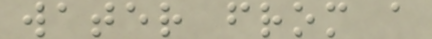water from a
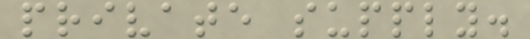private supply.
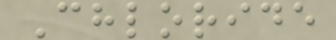Chloride
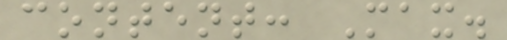content: Max.
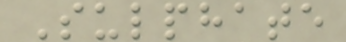Sulphate
